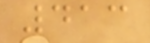413
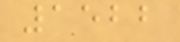1522
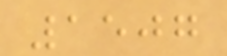1507
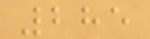285
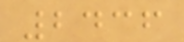2436
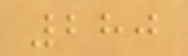280
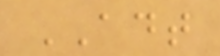ADT
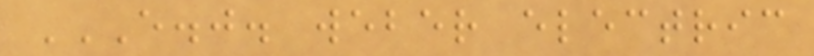E.J. WEBER ELECTRIC
